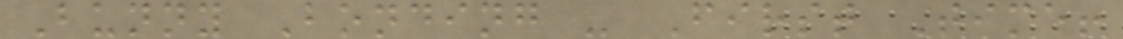Bunny Bonding - First Time!
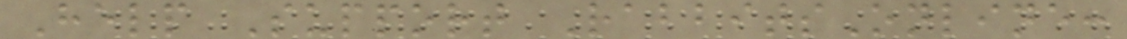Help Support RabbitsOnline:
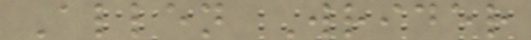Allen Wrider
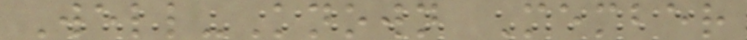Well-Known Member
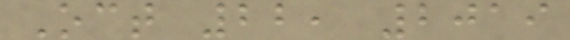Oct 22, 2019
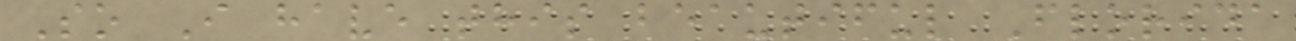So I have this beautiful Florida
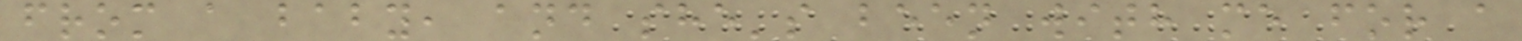from a baby, and she's been with me for a
